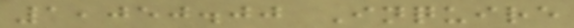1,050.00 Inquire
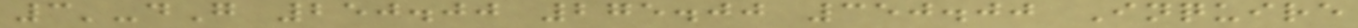3'-dG 250.00 275.00 350.00 Inquire
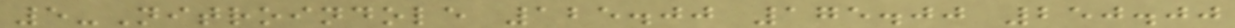5-Nitroindole 125.00 175.00 250.00
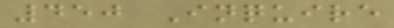450 Inquire
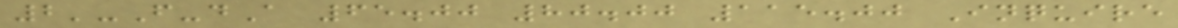2'-F-dA 65.00 80.00 115.00 Inquire
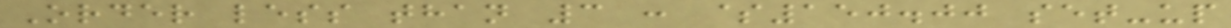Order less than 3 : $150.00 set-up
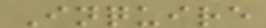Inquire
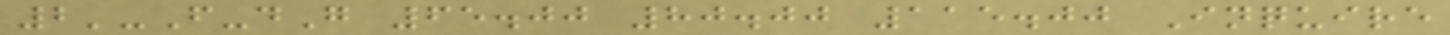2'-F-dG 65.00 80.00 115.00 Inquire
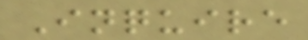Inquire
